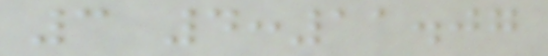3 4:11.07
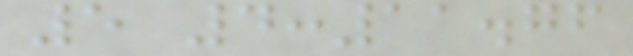5 4:11.76
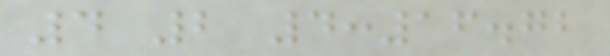4 2 4:16.72
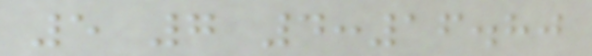5 7 4:16.80
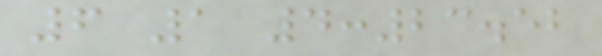6 1 4:23.52
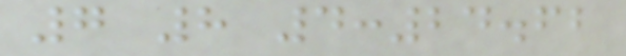7 8 4:24.62
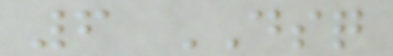6 DSQ
